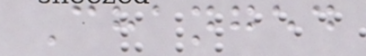Changed
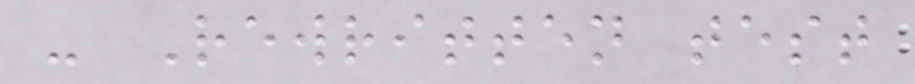- Rewritten test
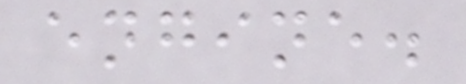engine.
